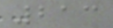213
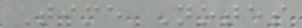Time Notes
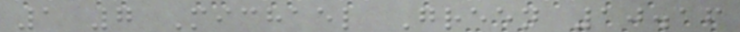1 7 Michael Green 10.16
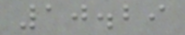10.29
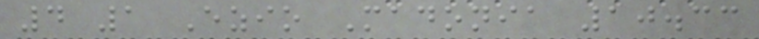4 1 Ezio Madonia 10.33
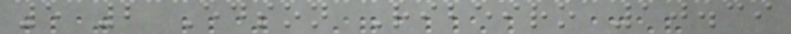5 2 Edson Ribeiro 10.39
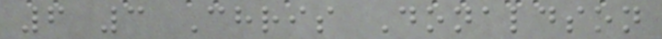6 3 Chris Donaldson
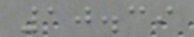10.39
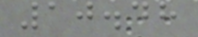10.48
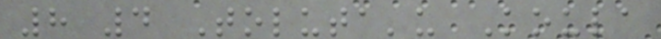8 4 Toluta'u Koula
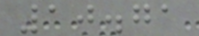10.71
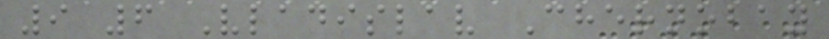9 6 Vladislav Chernobay
